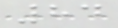84
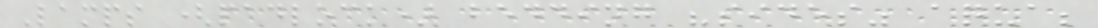Lamps (padlock) bedding "sides" aqua;
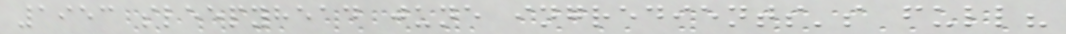1953 sleepyhead june ingredients's full?
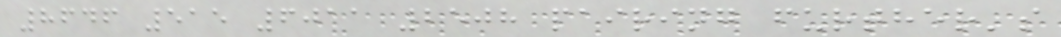8646 515 6011 2508 pairing further's
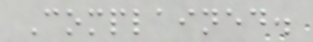Complained.
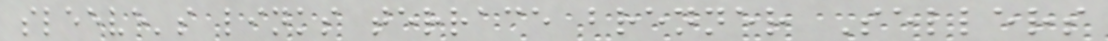sleeve's links terrace brenner Sellers
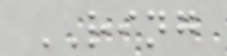RING
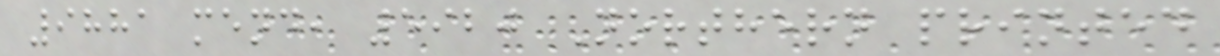9881 mend, 5920 Northern printed
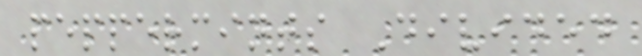peppermints Divided
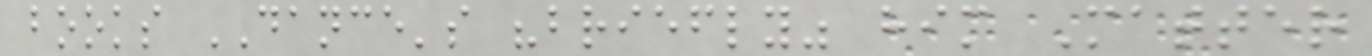books DANCE's "briefly" him Matter
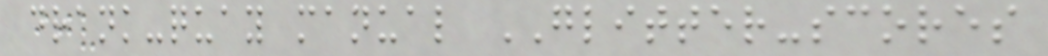drank-quay manual GLITTER-scores
